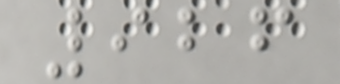926
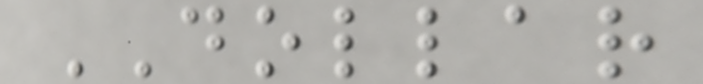DOLLAR
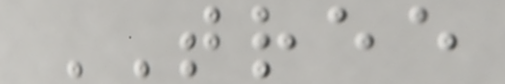TREE
